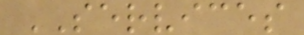SERVICES
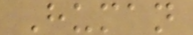Human
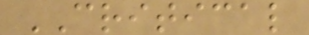CRITICAL
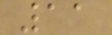11
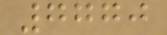7770
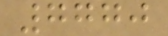7770
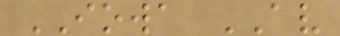IOWA AV
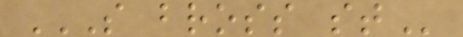S BROSS ST
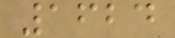1624
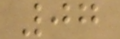07
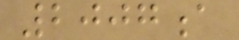2007a
